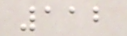112
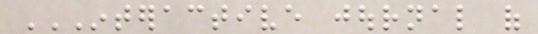INTERACTIVE JOURNAL OF
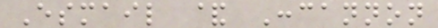Esmail & Concannon
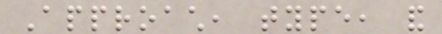Approach, type, and
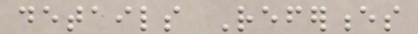details References
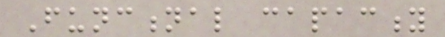Functional capacity
